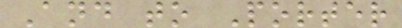And to Porter
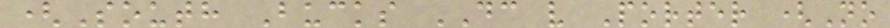(South Bucks DC v Porter (No
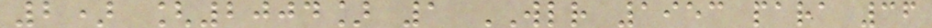2) [2004] 1 WLR 1953 para 36
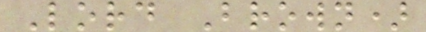Lord Brown)
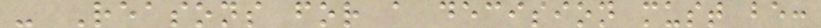- Reasons for a decision must be:
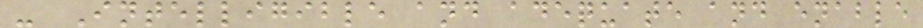- Intelligible and adequate and enable
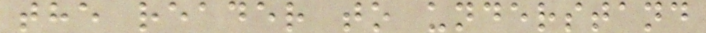the reader to understand
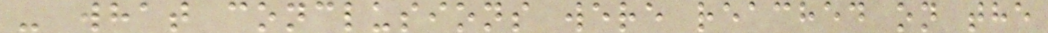- what conclusions were reached on the
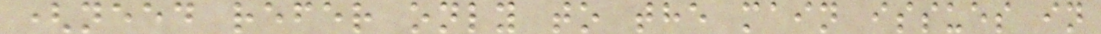(need refer only to the main issues in
